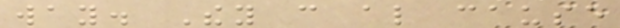way. They can also cause
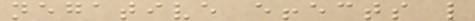negative effects like
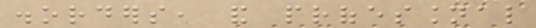disorders, and professional
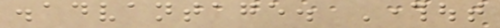disadvantage. Throughout
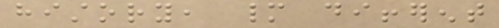history, many different
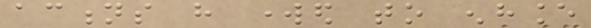actions have worked to enhance
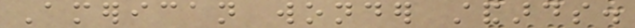American wonder standards.
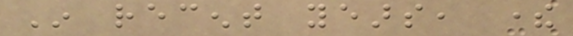In recent years, there
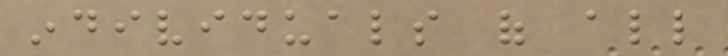individuals of all
